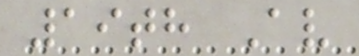19th Av
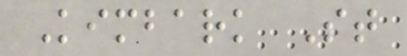Kimbark St
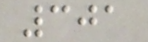301
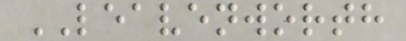LEAVENWORTH
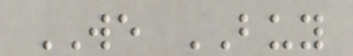WE BUY
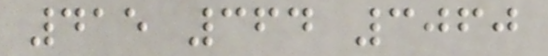415 364 3060
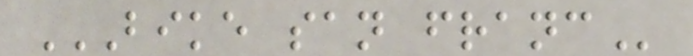BIKE SAN FRANC
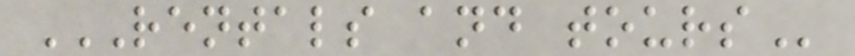RENTALS AND TOURS
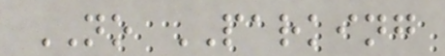NO PARKING
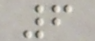6
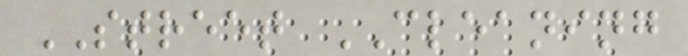STREET CLEANING
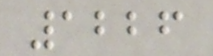1226
